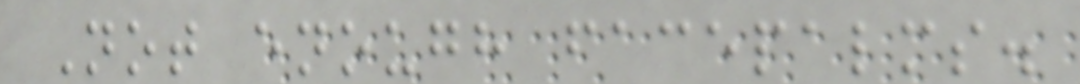Not enough facepalms.
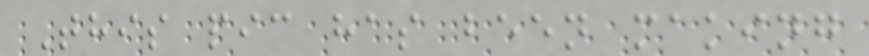This pic has been making
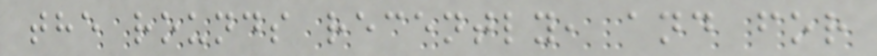the rounds recently, and for
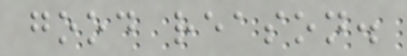good reason.
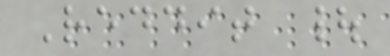Reddit |
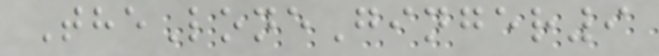TheLoneGinger9
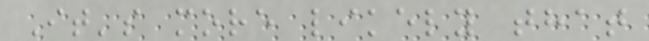It's more likely that
